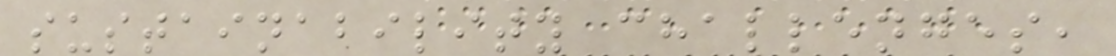sustainability challenges,
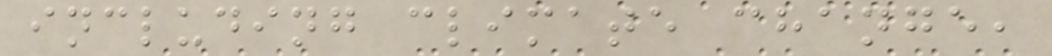including climate change,
